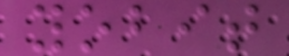yobit
